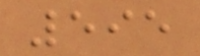595
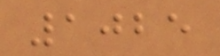1025
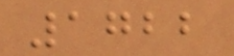1722
